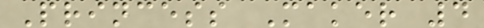Princess Maker 4
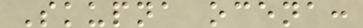Skupna ocena:
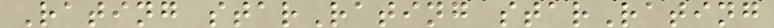Rating starRating starRating
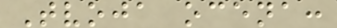Tvoja ocena:
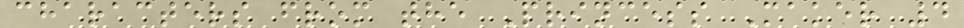characters from the Princess Maker 4
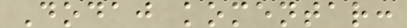Dodaj komentar:
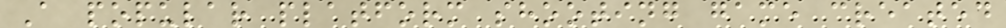A popular platform shooting game created
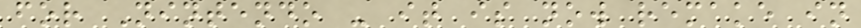for Nintendo - it is now remake in
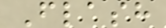Flash
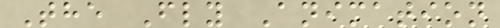The Fly Animation
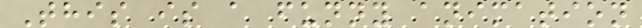This is a funny animation
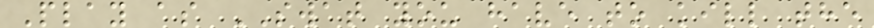Play as SWAT you have to kill the
